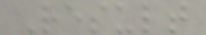Result
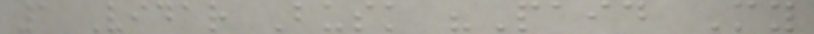1 Vidar Busk "Paid My
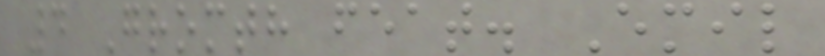4 Gromth feat. Emil
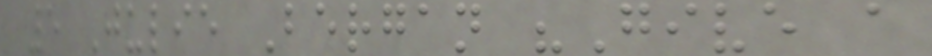5 Julie Bergan "Give a
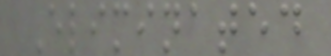Eliminated
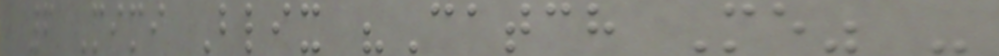6 Mimi Blix "Catch Me" -
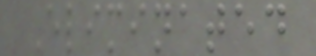Eliminated
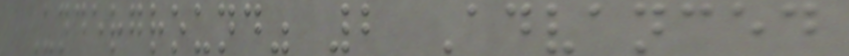Underground" 2 Advanced
